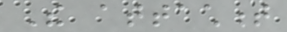The attachment
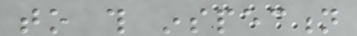to this inspection
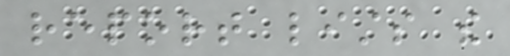report lists the
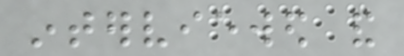interviewed and
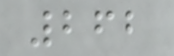262
